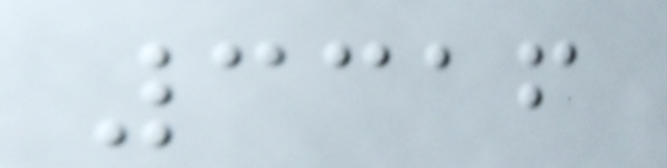3316
